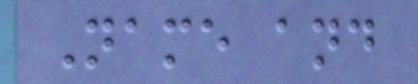Name and
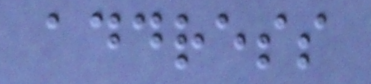address
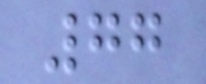77
